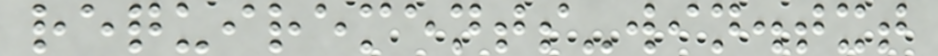requirements-win.txt
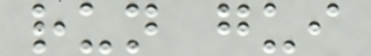run gui
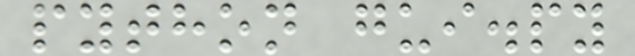python gui.py
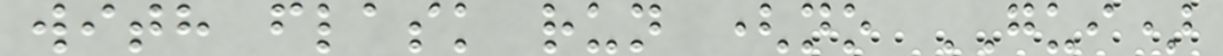with flask run (no GUI)
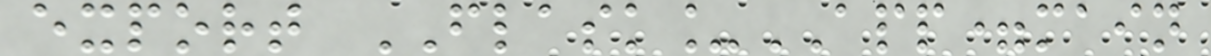export FLASK_APP=main
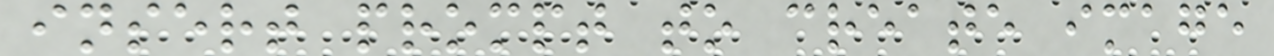insert prompt to create image
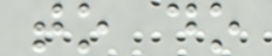to do
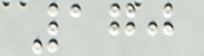170
